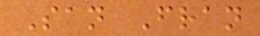San Fran
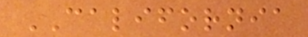CALIFORNIA
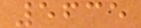5635
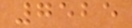7525
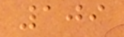109
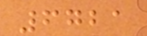6721
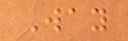Way
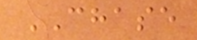CHASE
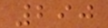290
